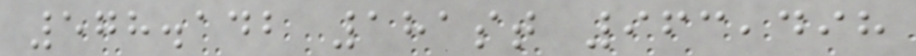578.142 181st 963,498
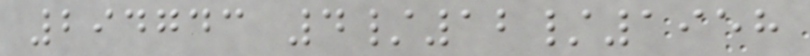294743 4/12/1958
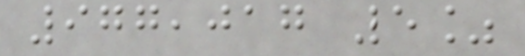977,017 5%
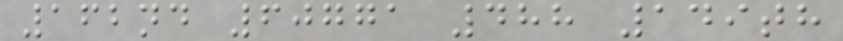162nd 60771 488 149th
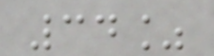34%
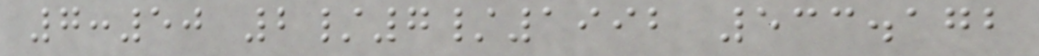7:50 2/7/1992 533.172
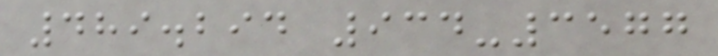489.294 934-3577
